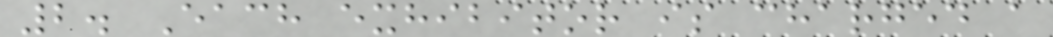2. Each exhibitor is charged a
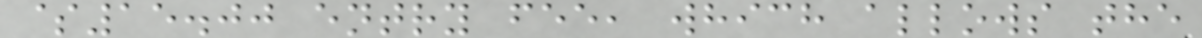$15.00 entry fee, which allows the
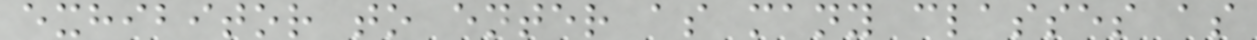exhibitor to enter as many classes as
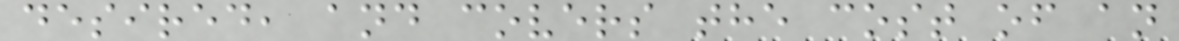desired, and covers the cost of an
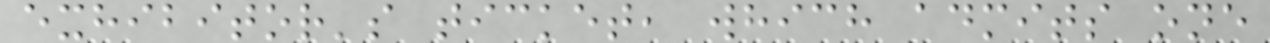exhibitor's ticket, which admits one
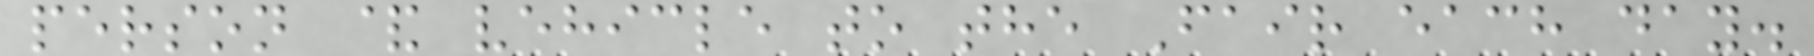person & vehicle to the Fair each day.
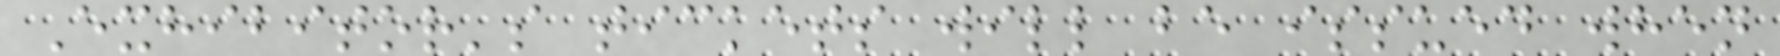Exhibitor's tickets will be issued when
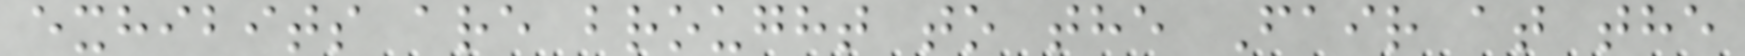exhibits are brought to the Fair at the
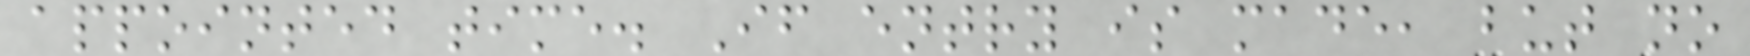appointed time. If entry is made, but no
